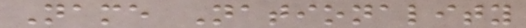Name Nationality
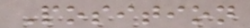Position
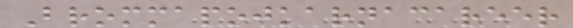Brommapojkarnacareer
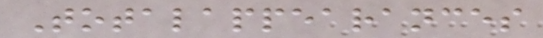Totalappearances
